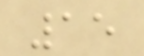15
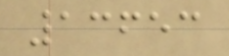13653
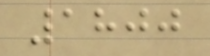1800
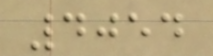4054
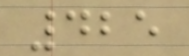425
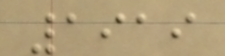1919
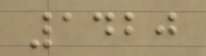1420
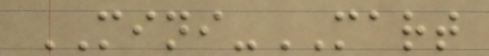MINI-MART
